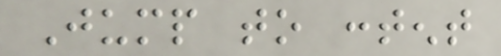Jump to content
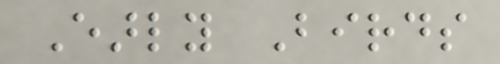Early Birds
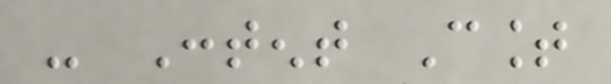- Content Count
